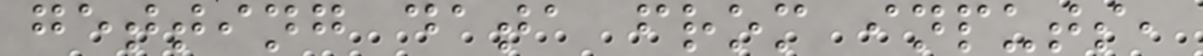getting data from inputs,
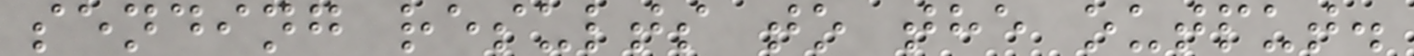sending results to the output.
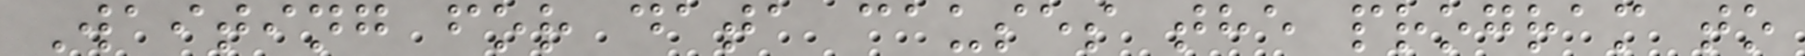Waiting for data causes the program to
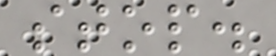stop.
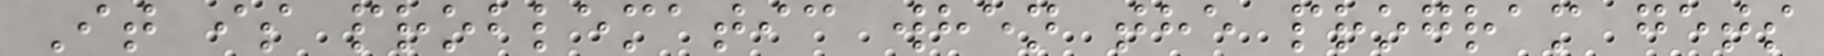It is problematic when the program gets
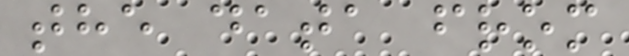the data from
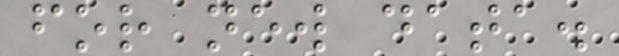for new data.
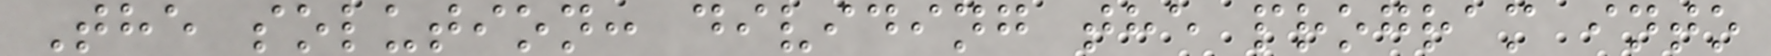The solution: dividing the program into
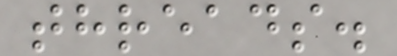threads.
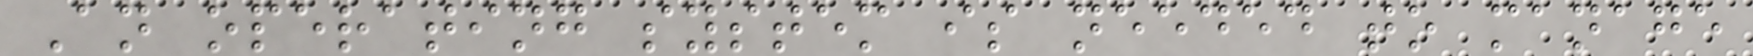An operating system is needed to manage
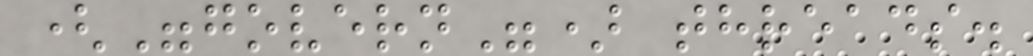("govern") threads.
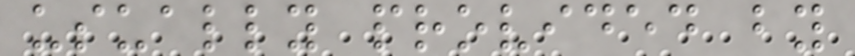usually provided by
